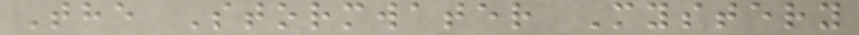The Stormwater Mystery
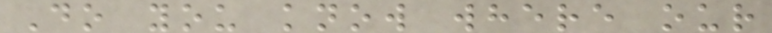Do you know where our
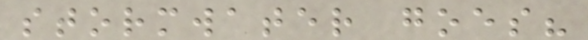stormwater goes?
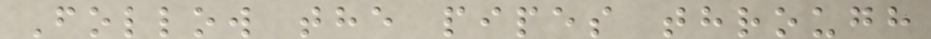Follow the pipes through
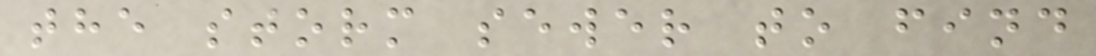the storm sewer to find
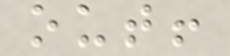out!
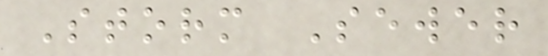Storm Sewer
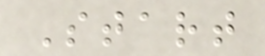Start
